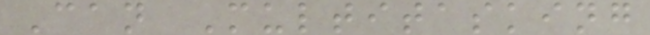Can Multitasking
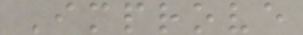Improve
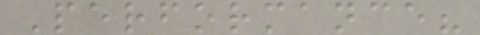Performance?
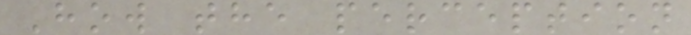How the perception
